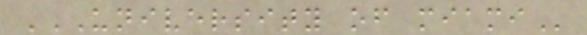UNIVERSITY OF MIAMI
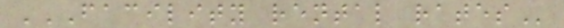FACILITY RENTAL RATES
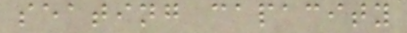seating capacity
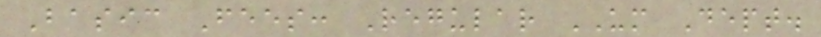Basic Fees: Regular UM Dept.
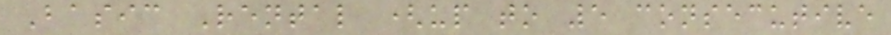Basic Rental (up to 5 consecutive
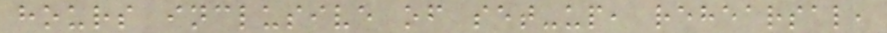hours inclusive of set-up, rehearsal,
